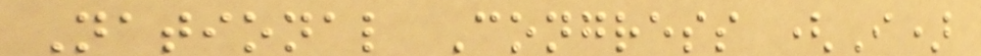National Congress (I)
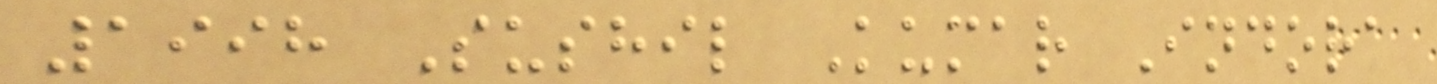1998 Sushil Kumar Indora
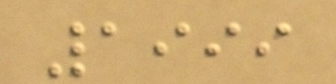1999
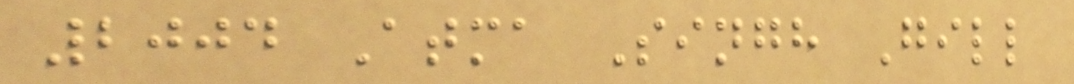2004 Atma Singh Gill
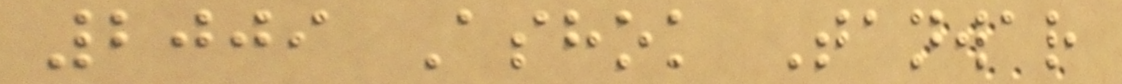2009 Ashok Tanwar
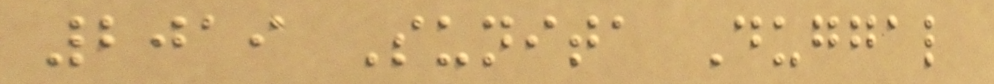2019 Sunita Duggal
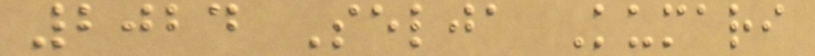2024 Selja Kumari
